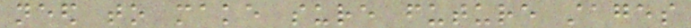need to make sure future stages
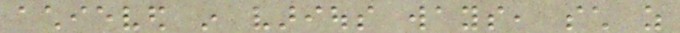achieved in various ways, such as
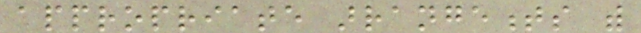appropriate arrangements with
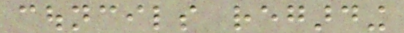councils regarding
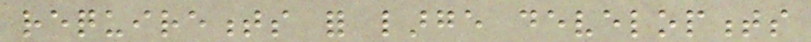requirements for large developments
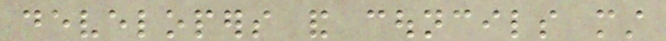developers and councils must
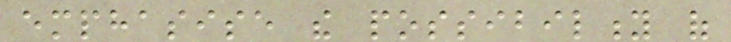emphasise the possibility of
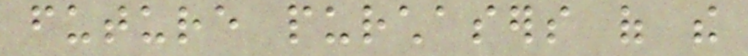future purchasers of the
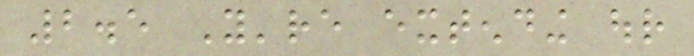2.5 You're extending our
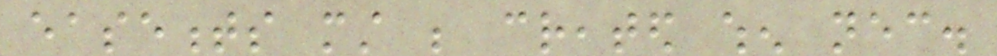easements must be created when necessary.
